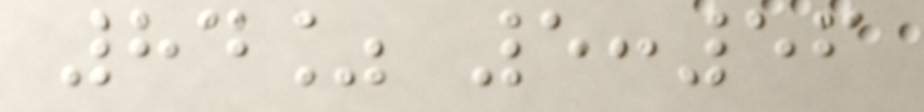84% 5:56
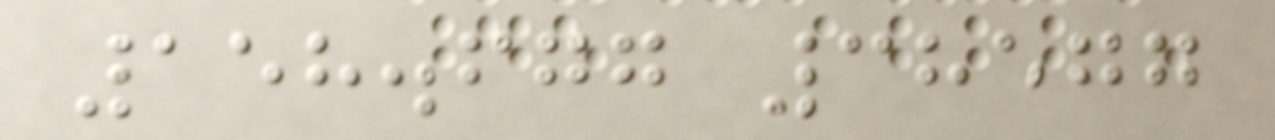158.677 38577
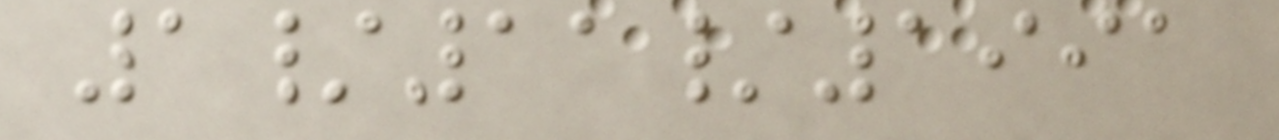1/11/1991
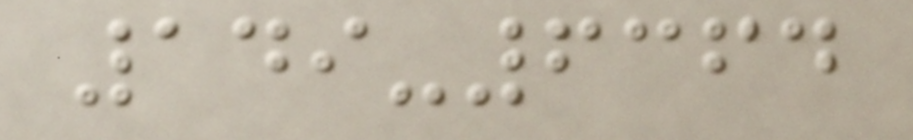149-6364
